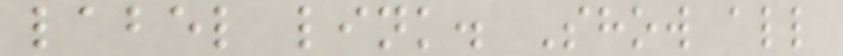label link. Show all
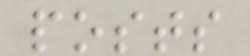posts
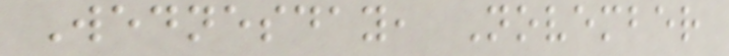Wednesday, November
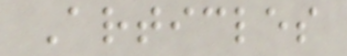Articles
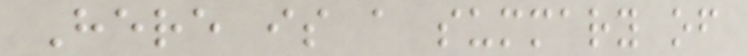Here is a summary of
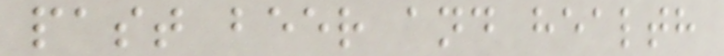past beer and health
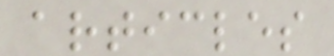articles
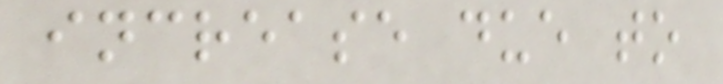increase due to
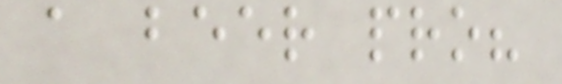a beer pro?
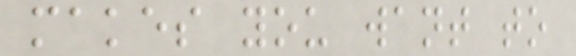makes you want to
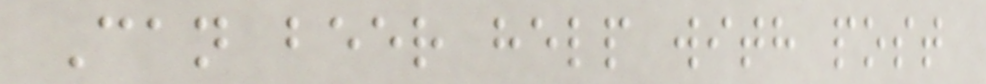Can beer help with post
